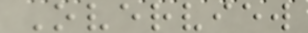Overview
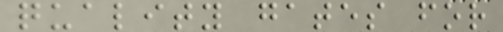quality gates for
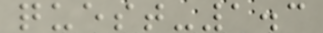quest-1.3
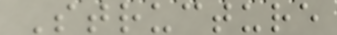Structure
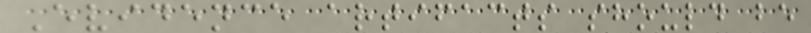Evidence artifacts should be
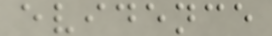evidence
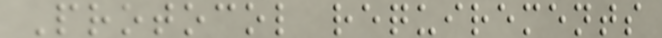Protocol requirements
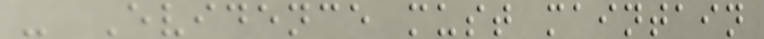- Evidence must maintain
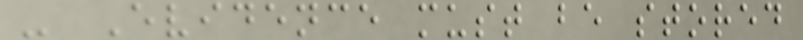- Evidence must be stored
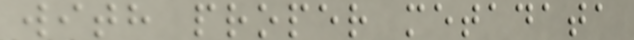with proper metadata
